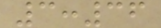3:36
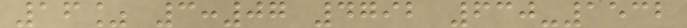16% 3:07 4792 630-1532
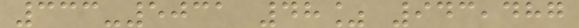333-5031 48% 943,487
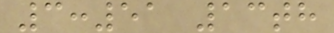3:51 13th
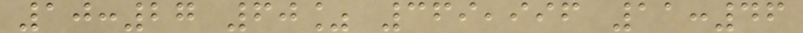10:27 60% 369,996 11:46
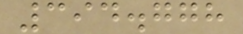394.778
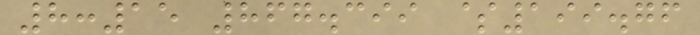8:15 867.399 $199.76
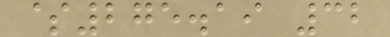$275.19 32
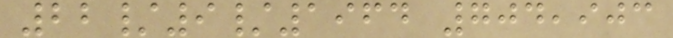22/9/1964 704,903
